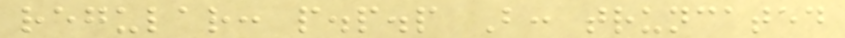regular: p.p.p B: truncated
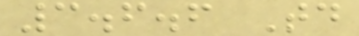3.6.6 Td
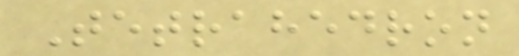Tetrahedron
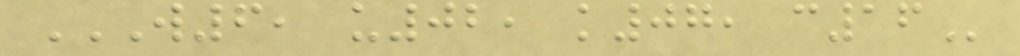W6, U02, K07, C16
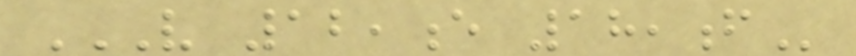V 12,E 18,F
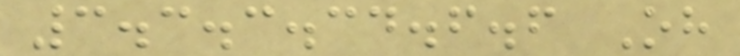3.3.3.34.6.6 Oh
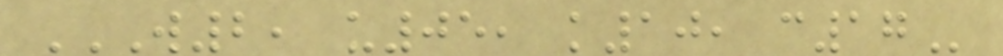W2, U05, K10, C17
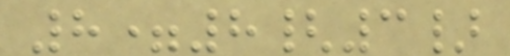8=8{3}
